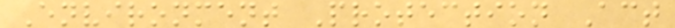Environment Protection Act
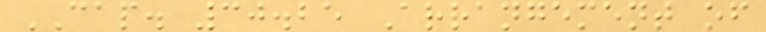CAP. 30.25 Arrangement of
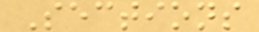Sections
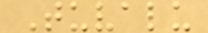Tuvalu
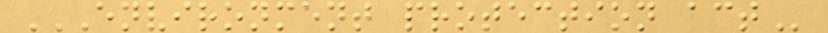ENVIRONMENT PROTECTION ACT
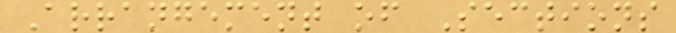Arrangement of Sections
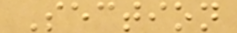Section
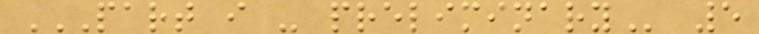PART I - PRELIMINARY 5
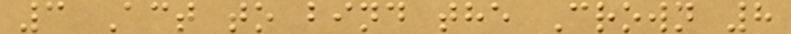3 Act to bind the Crown 8
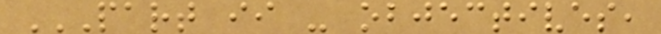PART II - OBJECTIVES,
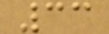33
